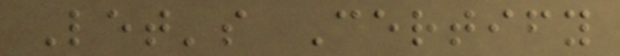Let's Certify
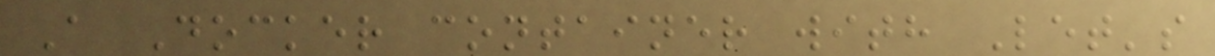A Docker container with Let's
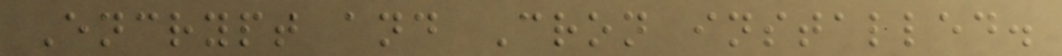Encrypt and Cron installed.
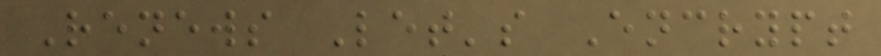Renews Let's Encrypt
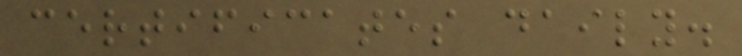certificates daily.
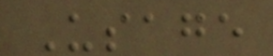Usage
